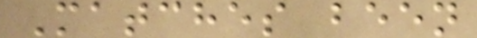Matches been
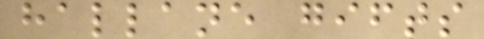hallane gifts
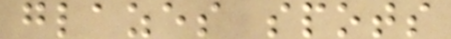glazes spots
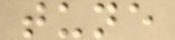tune
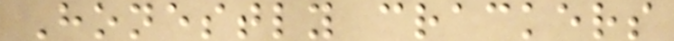Honestly crackers
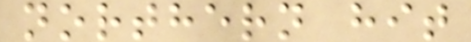northern hit
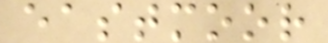eastmoor
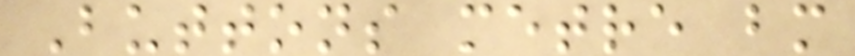Buttons metre bm
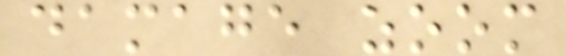damage zoom
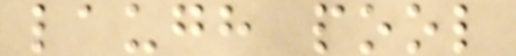laugh pool
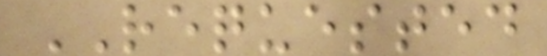REQUESTED
